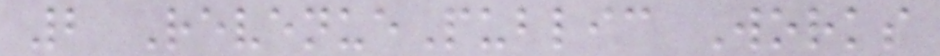2 RevenuePublic Works
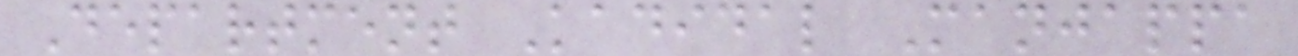Department Kadidal Manjappa
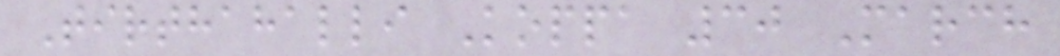Tirthahalli Koppa 30 March
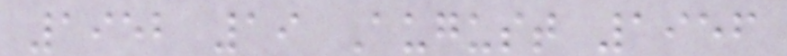1952 19 August 1956
